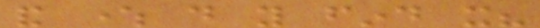and where do you find it?
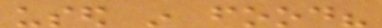used in food?
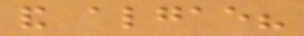and algae?
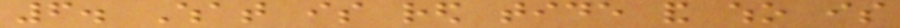6. What is red tide and who is
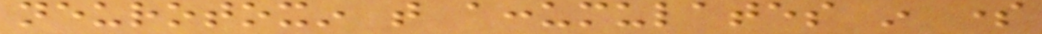neurotoxin that accumulates in some
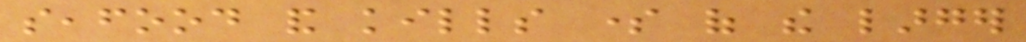seafood and kills some of the larger
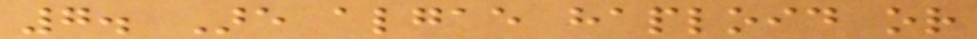7. Are algae haploid or
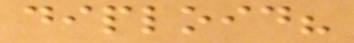diploid?
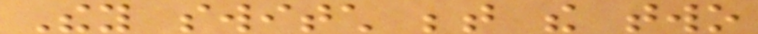They switch between the two
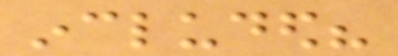included?
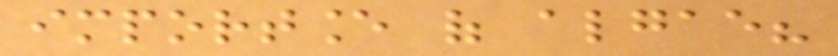importance of algae?
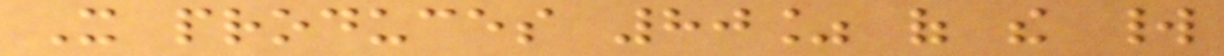It produces 80% of the world
